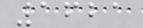1621
